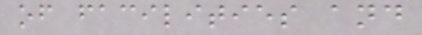of facilities and
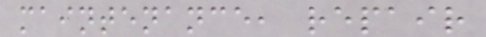maintenance, repair
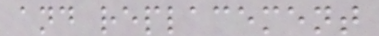and replacement
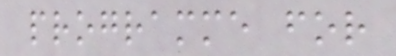programme for
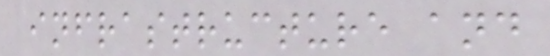infrastructure and
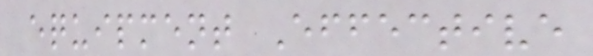equipment Effective
